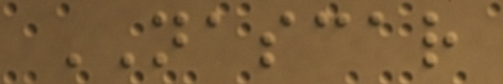NASCAR
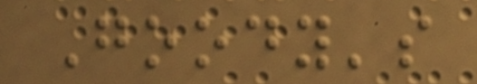Goody's
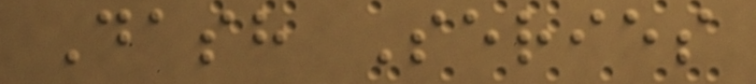Dash Series
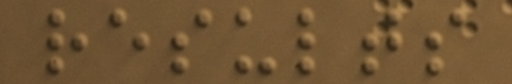results
